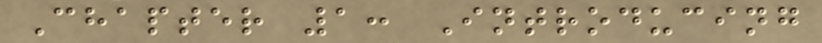Chapter 1: Introducing
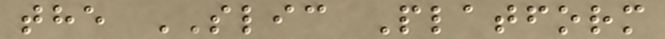the SLIC Platform
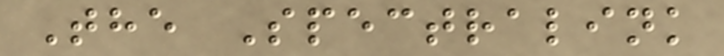The Spectralink
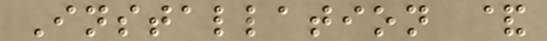Installation &
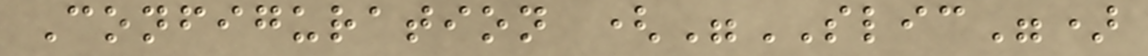Configuration ("SLIC")
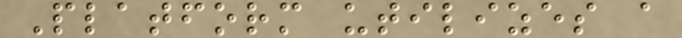Platform utilizes a
